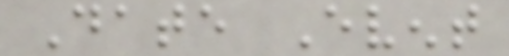Date Event
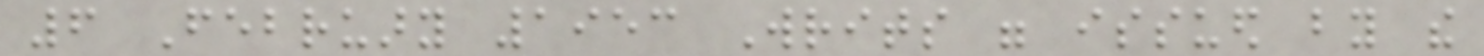6 February 1953 Writs were issued by the
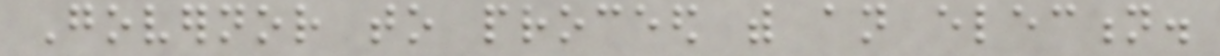Governor to proceed with an election.
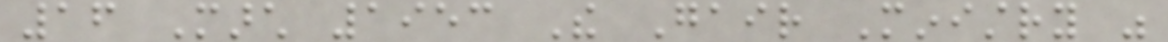16 March 1953 The Gair Ministry was
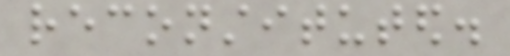reconstituted.
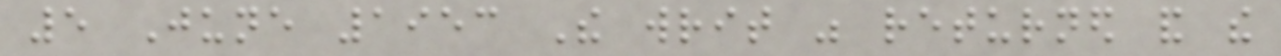5 June 1953 The writ was returned and the
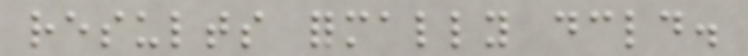results formally declared.
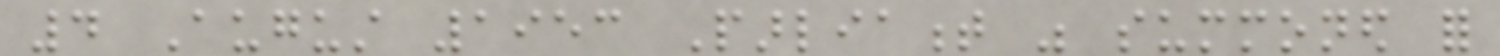4 August 1953 Parliament was summoned for
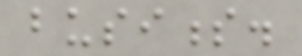business.
